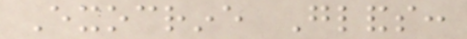Exocrine Glands:
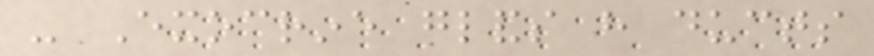- Exocrine glands have ducts
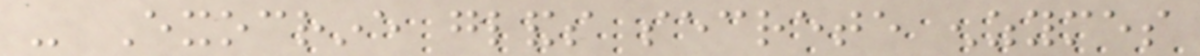- Exocrine glands secrete enzymes
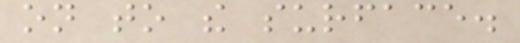on to the surface.
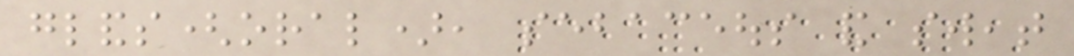glands(oral), sebaceous and sweat
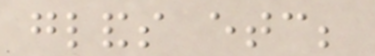glands etc;
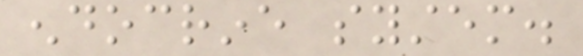endocrine system.
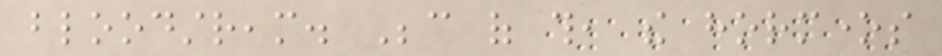bloodstream. Because of this, the hormones
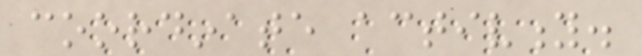coordinate activity.
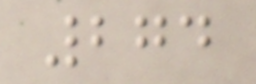274
